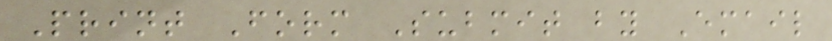Print Form Submit by Email
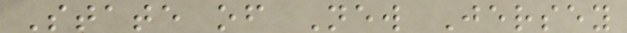State of New Jersey
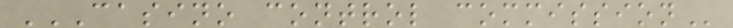CASINO CONTROL COMMISSION
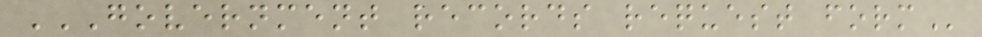GOVERNMENT RECORDS REQUEST FORM
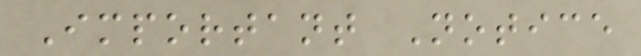Important Notice
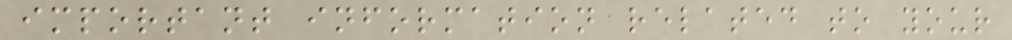important information related to your
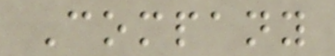Company
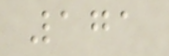171
